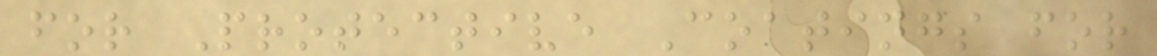for Protective Coatings for
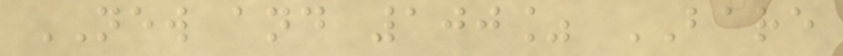NEW and 100% BARE
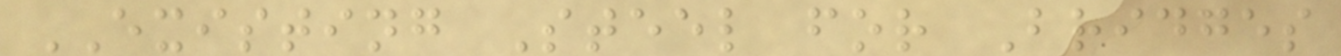EXISTING Steel for Bridges
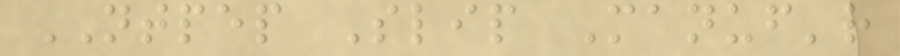NTPEP Slip Manuf'r
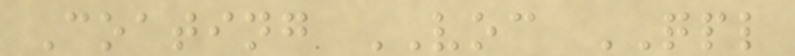Coating VOC QPL
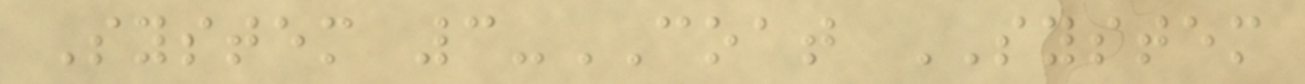System 3-COAT SYSTEM
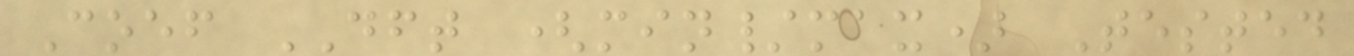Coef DFT (min/max) Tested
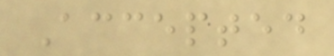Accepted
